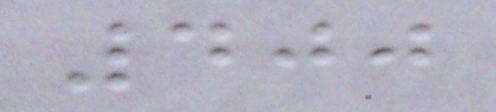400
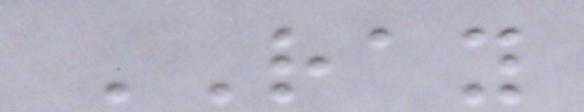RAY
